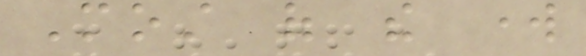Most of the work
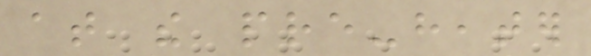at the pre-heater
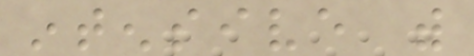intensive with
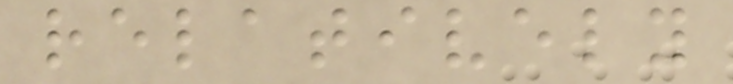relatively
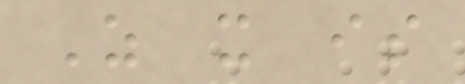As it is
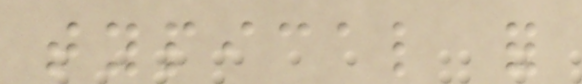typical for
